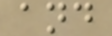and
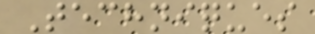Techniques
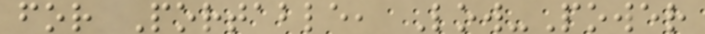for Portable, Low-Power
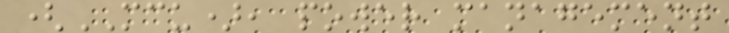(MCU), power management
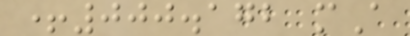+000.172 mA
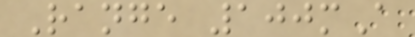Range 100mA
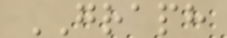GRAPH
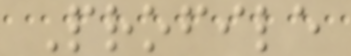Profile
